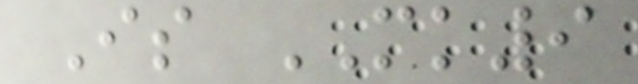Is MK9
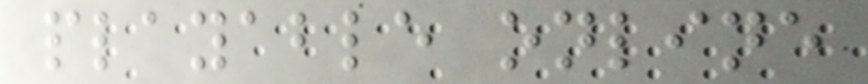playable online
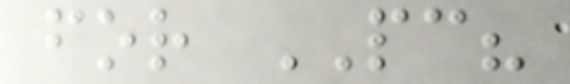for PC?
